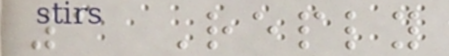1 Reply
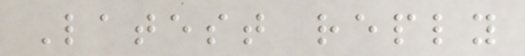Latest reply
